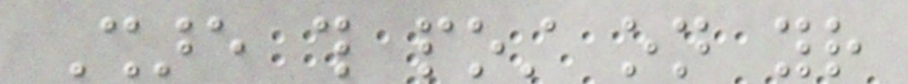Share this post on your
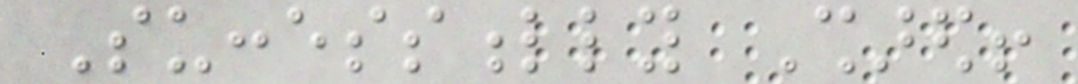Successfully Shared!
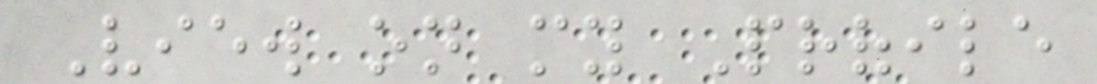View on my Profile
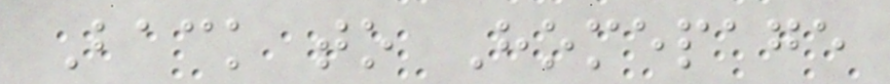Back to Homepage
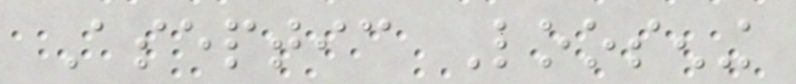Aseptic Loosening
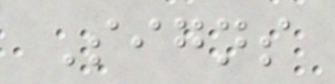Signs
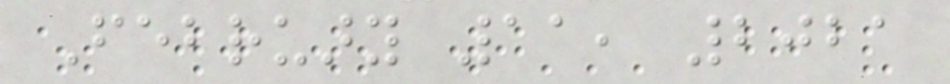February 11, 2021
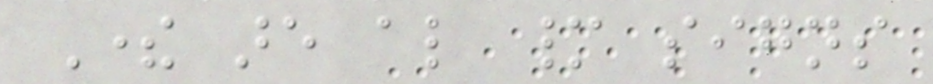There are also many signs
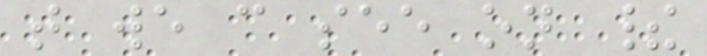that we can see on their
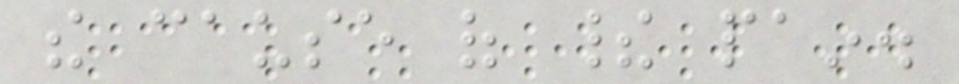the cause of their pain.
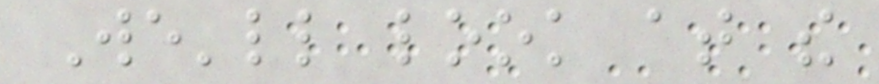We'll look at the
